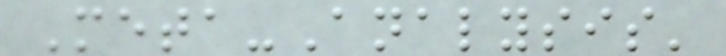Meta-Analysis'
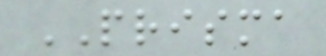PRISMA
